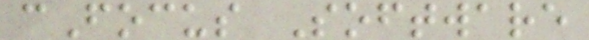cFocus Software
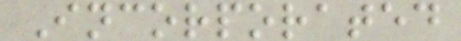Incorporated
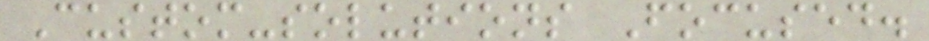Custom-solutions Focused.
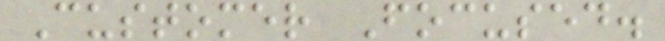Customer Focused.
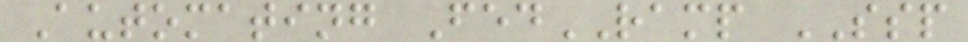Automating FedRAMP SSP
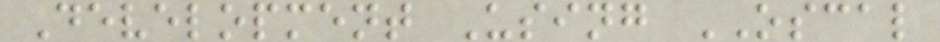Development Using OSCAL
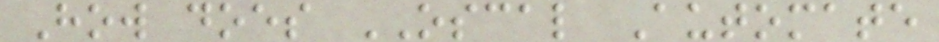How does OSCAL Automate
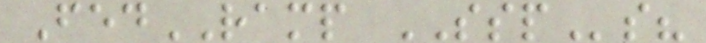FedRAMP SSPs?
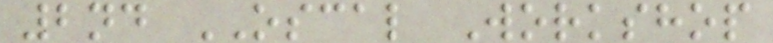2nd OSCAL Workshop
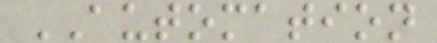AUTOMATION
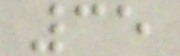35
